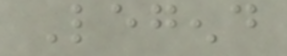Legend
